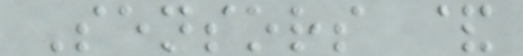Sensors &
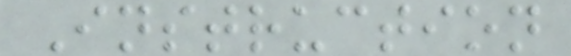Instruction
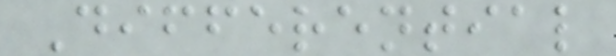Differential
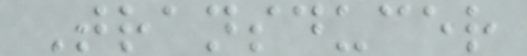Transducer
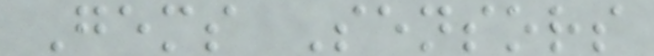Gems Sensors
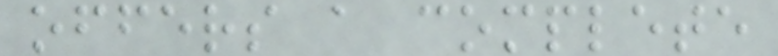offers a complete
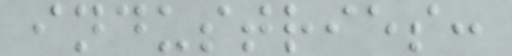industries:
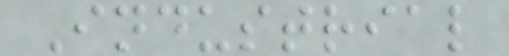Industrial
